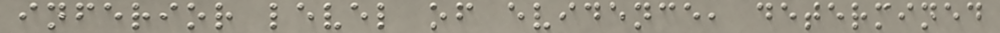inferior level of evidence, determined
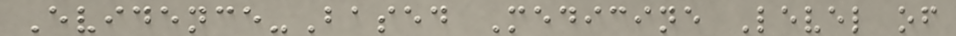Evidence-Based Medicine Level of
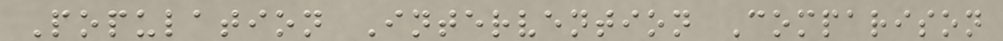Population Intervention Comparison
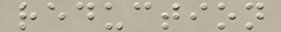reduction
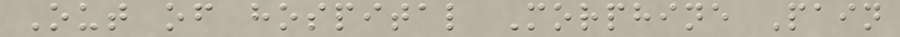Out of hospital Morphine Pain
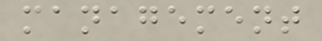management
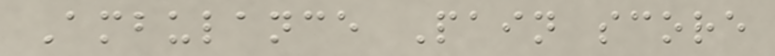Ambulance Pain score
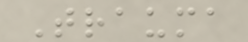Trauma
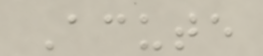Acute
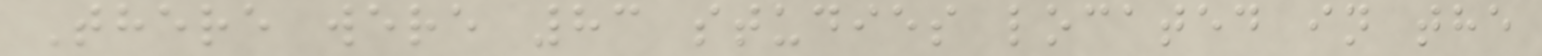There were 83 studies located in the
